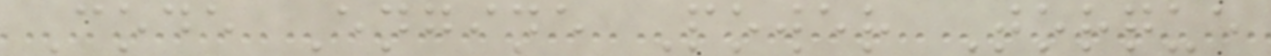Code Engine Power Torque
